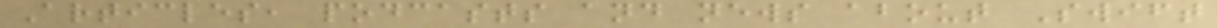Articles, podcasts and news about Swift
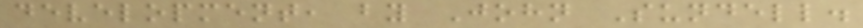development, by John Sundell.
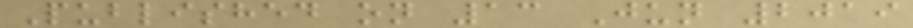Published on 13 Jun 2019
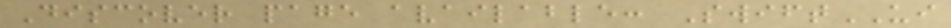Discover page available: SwiftUI
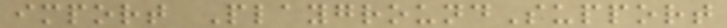import PlaygroundSupport
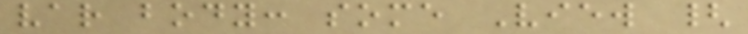var body: some View {
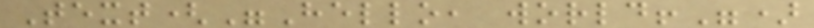Text("Hello, world!")
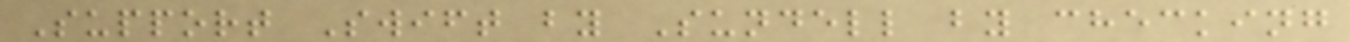Support Swift by Sundell by checking
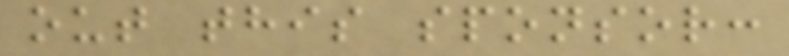out this sponsor:
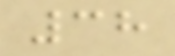38
